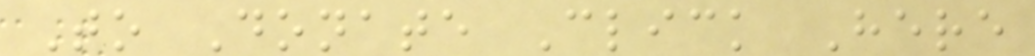To Donate Click Here
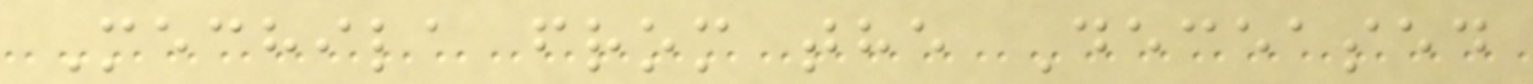Mechila from the Deceased
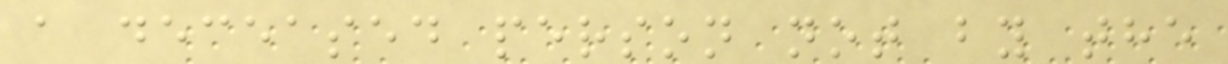a deceased person not by the
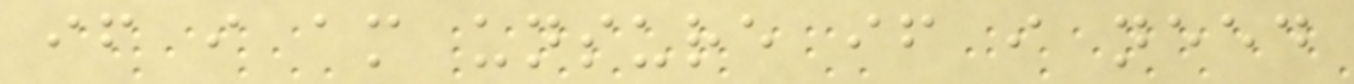if i am unsure if i need
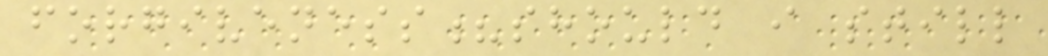forgiveness?should i still
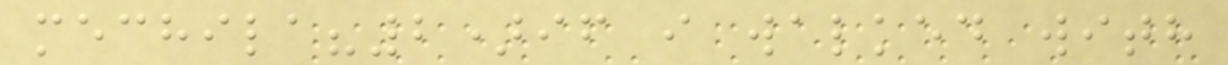mechila?2)if i walked with
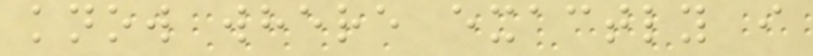know where exactly i
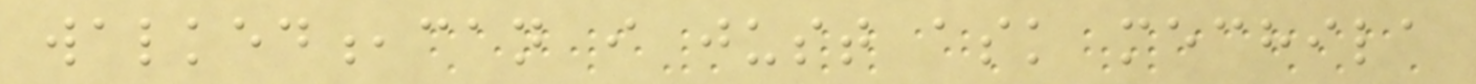walked,can i just ask mechila
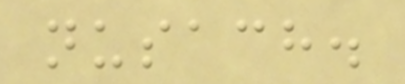nusach.
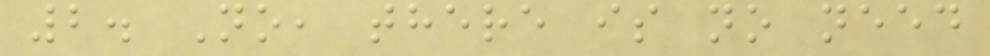2. No, there is no need
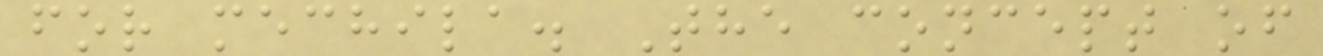for mechila. The concept of
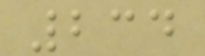234
